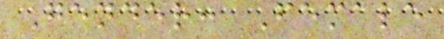Gender: Female
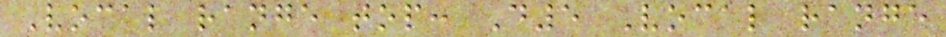Vocal range top: D5 Vocal range
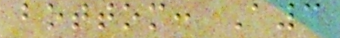bottom: A3
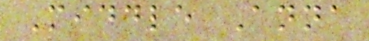Middle Anna
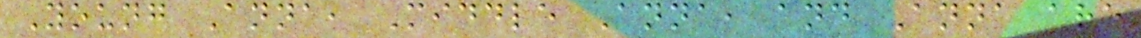Young Anna, Middle Anna, and Anna are
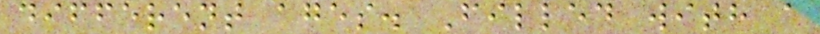different ages. Filled with a
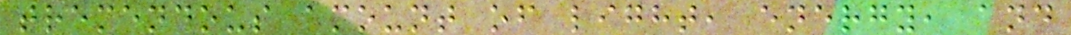tremendous amount of light, energy, and
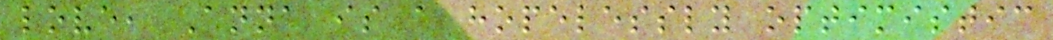love, Anna is a hopelessly optimistic
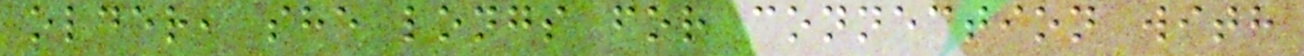older, she longs for connection with
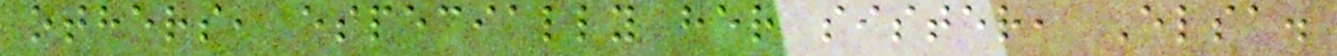others, especially her sister, Elsa.
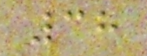38
